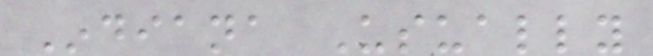Indiana Usually
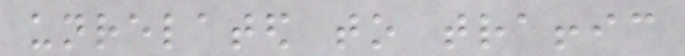unrelated to traffic
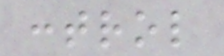control
